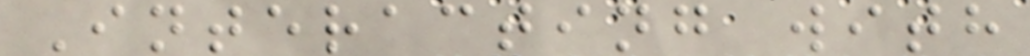Interacting with
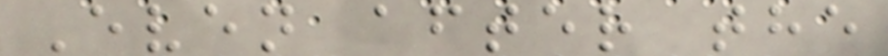Even after the
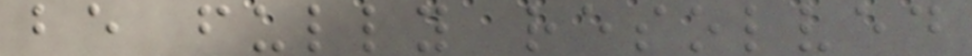be fully resolved
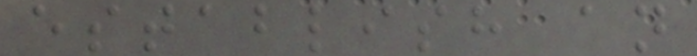establish an
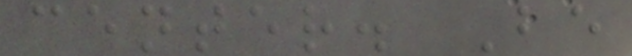center. Be
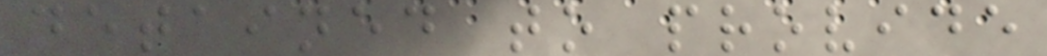detained to provide
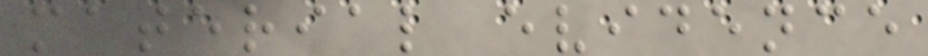material evidence
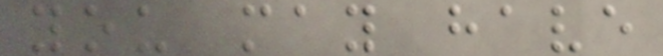you may have
